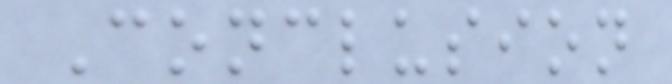Conclusion
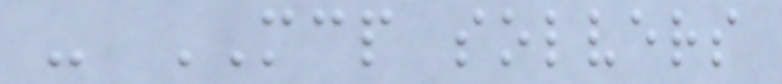- MCP solvers
